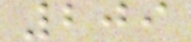209
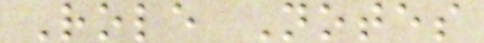Role Notes
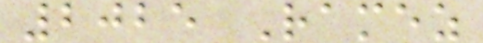2025 Ramez
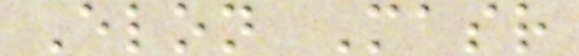Elon Masr
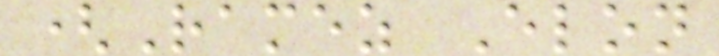(Ramez Elon
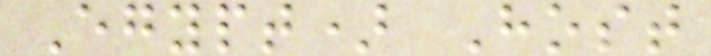Egypt) Host
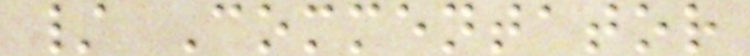/ Commentator
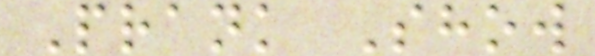Prank Show
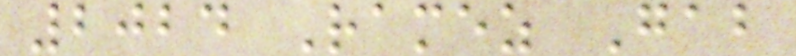2024 Ramez Gab
